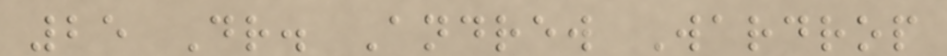25 Dr. Andrew Wardrop
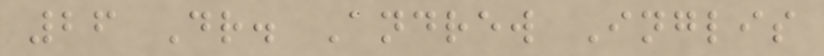26 Dr. Andrew Inglis
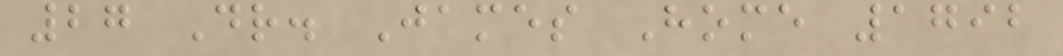27 Dr. James Home 1792
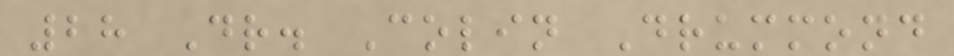28 Dr. Colin Drummond
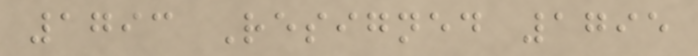1793 Resigned 1795
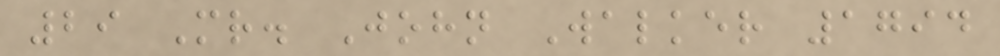29 Mr. John Walker 1794
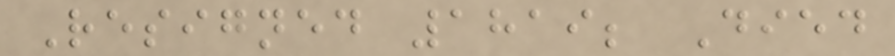Resigned 1819; Died
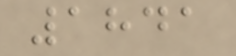1841
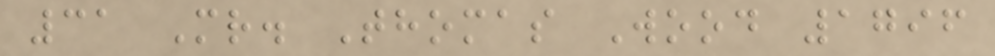31 Mr. Thomas Wood 1796
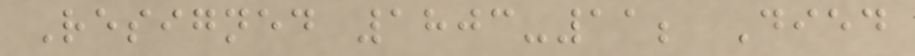Resigned 1803-11; Died
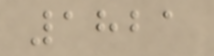1821
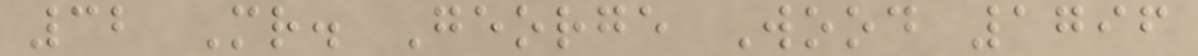32 Mr. George Wood 1796
